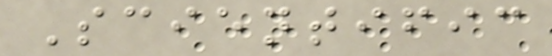Scientific
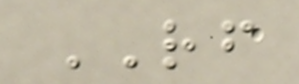RF
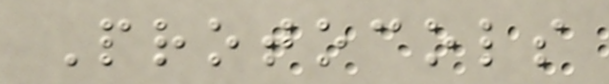Protocols
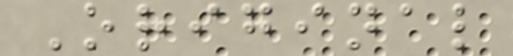Original
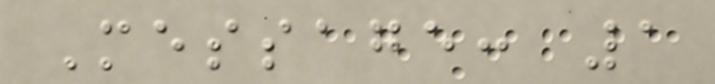Message: 1
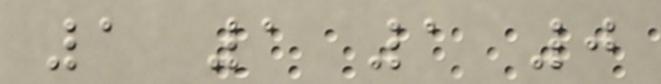1 1 1 0
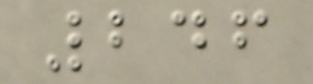246
